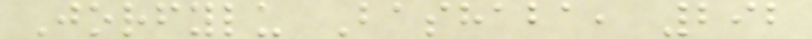Jorfylu Bashaba, 292
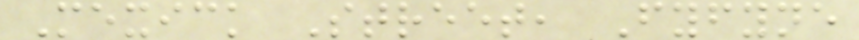Mexick Street, Fyfyne
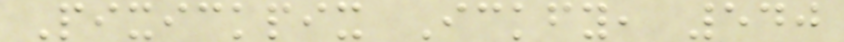Pixickpix Ickfy, 540
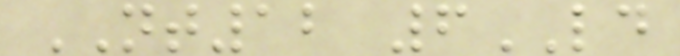NT12 6LD
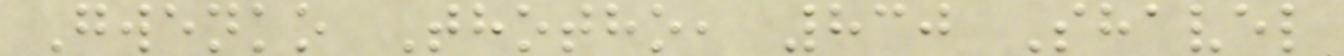Gwenko Thotho, 830 Shavel
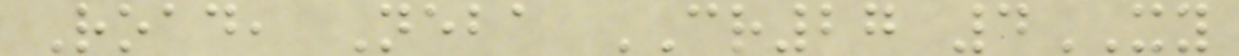Road, Neba CR27 4XY
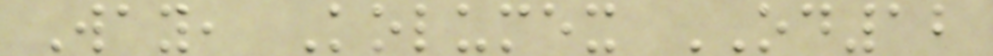Way, Kolumex OD12
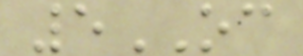5OC
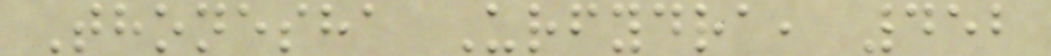Thonesha Urfydra, 452
